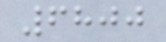6800
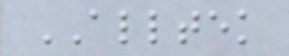ALLTEK
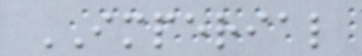IMPERIAL
